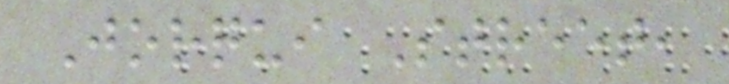Jorqui Street,
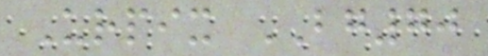Urpix BG70
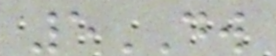5DW
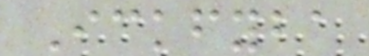Ickfyba
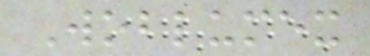Woblumex
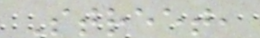Street,
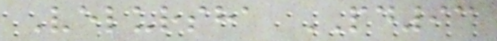Velursha PD93
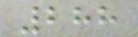288
